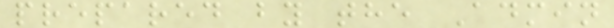prepared by the Admin
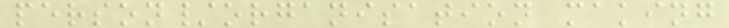person/organisation making
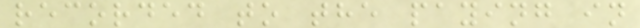recorded to the paying in
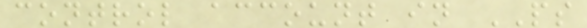control account in PS
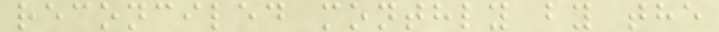reconciled monthly by the
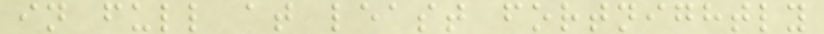in full at least fortnightly
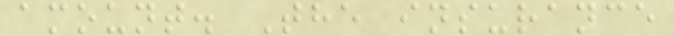amount. The insurance
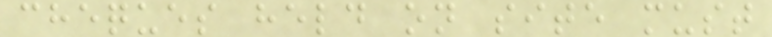cheques held on site must
